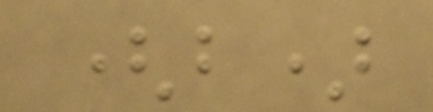(b)
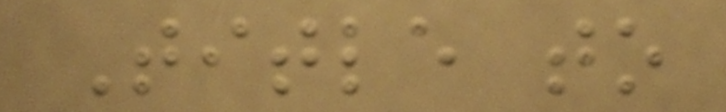Title to
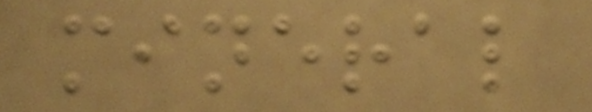mineral
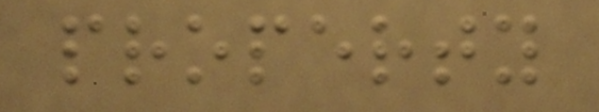property
